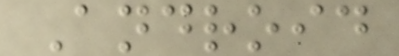Android
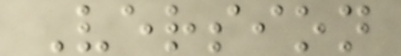Version
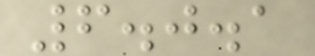6.0.1
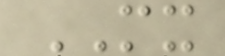MX
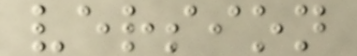version
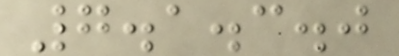7.1.3.0
